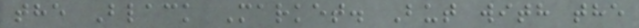the Black Market. But with the
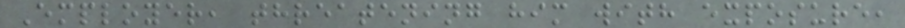Employer, threatening him with exposure,
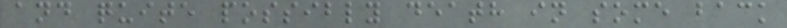and quite possibly death in some back
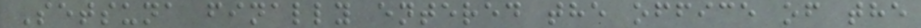Setsuna finally entered the office of the
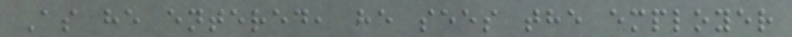As he entered, he sees the employer
